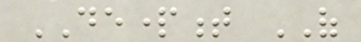DEPARTMENT OF
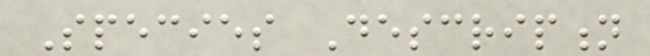Species Description
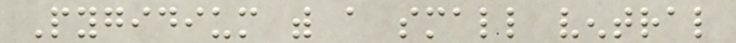Pygidium with a small ventral
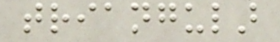triangular
